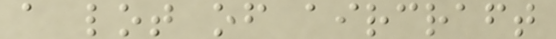a lot of aircraft
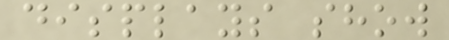displays show
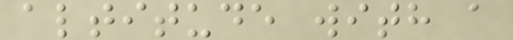altitude with a
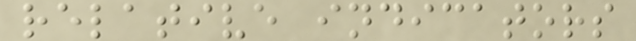relative indicators
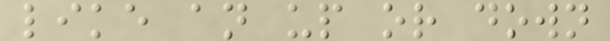like an up or down
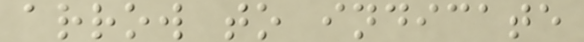arrow to indicate
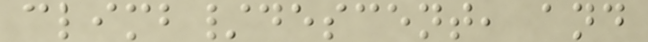climb/descent, and
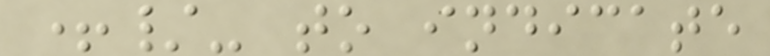+/- to indicate
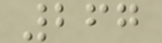267
